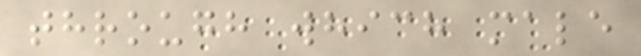through which male
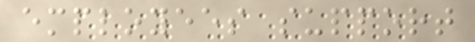employees support
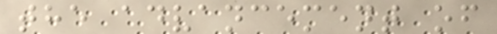the advancement of
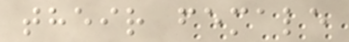their female
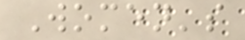Women's
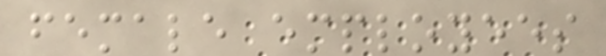female employees
